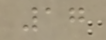17
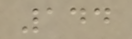144
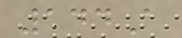144A
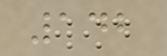142
